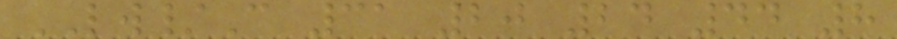LW/C 31 20 24 44 8
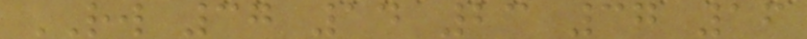RW 37 14 23 37 16
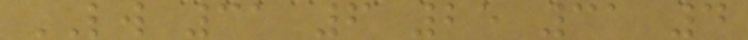LW 31 6 25 31 4
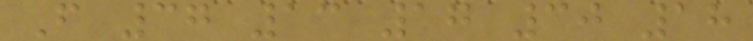F 37 13 17 30 18
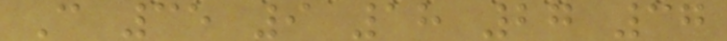C 35 9 18 27 37
